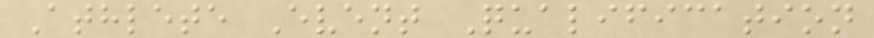Athlete Event Qualification
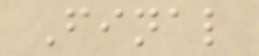Final
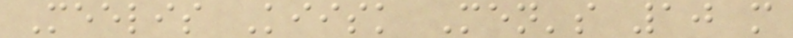Meelis Kiisk Men's 10 m
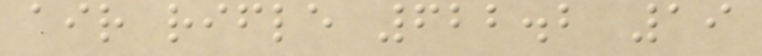air rifle 622.2 19
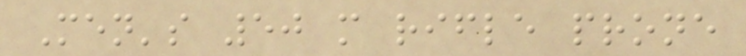Men's 50 m rifle prone
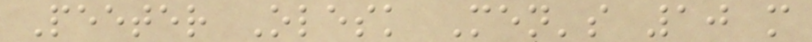Peeter Olesk Men's 10 m
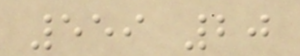559 20
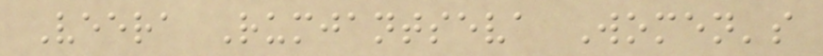Veera Rumjantseva Women's
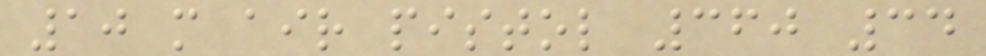10 m air pistol 360 34
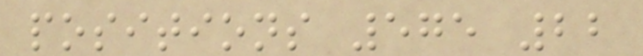positions 575 22
